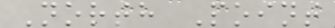North Point
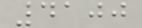4100
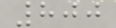800
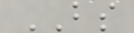BS
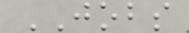JOBS
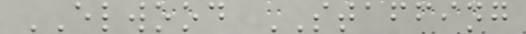ELWOOD STAFFING
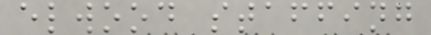elwood staffing
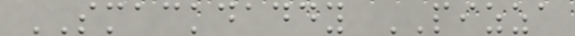SMACKDADDY PIZZA
